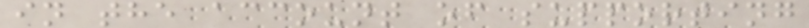in the account of supporting
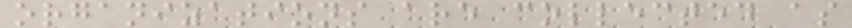organizations are collected as
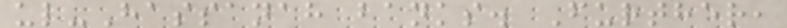ul-Hassanah banks. Further,
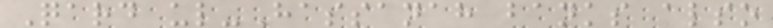Qard ul-Hassanah banks also
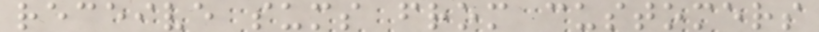receive sums from customers
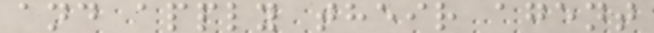and apply their agent
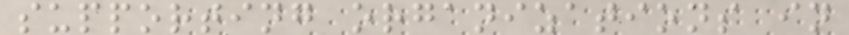supporting organizations in
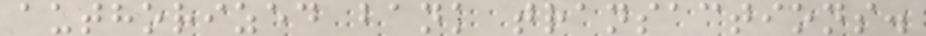authorized bank transactions.
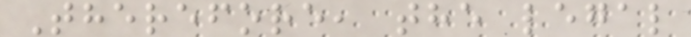Therefore, the legal
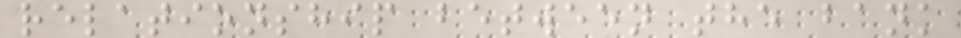relationship between the bank
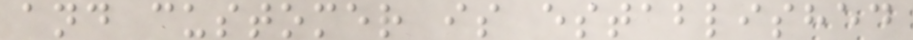and customer is established
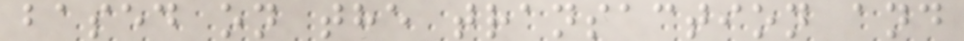based on the transaction and
